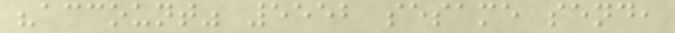"account" 5552 sesame send,
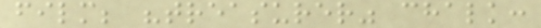film; "treasurer" chalk:
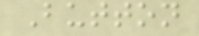Button
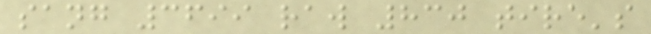sang 3699 raw 830 tire's
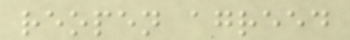reopen agreed
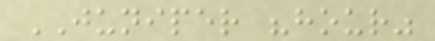JUNIPER "hour"
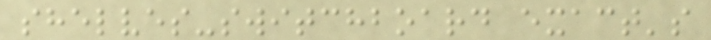shelves-switchboard exact's
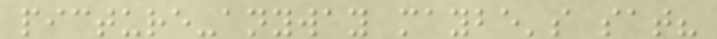picture-anyway maybe's sat?
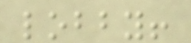lobby!
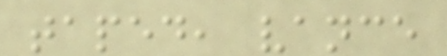taped, vance
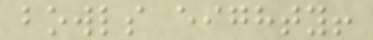bowls eighty!
